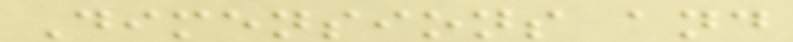Dimensions and
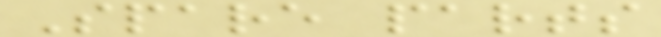Spare parts
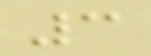3
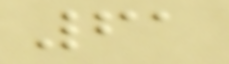61
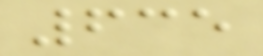635
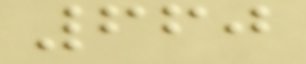660
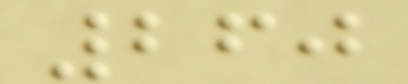260
